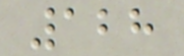128
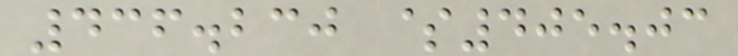436.230 $405.03
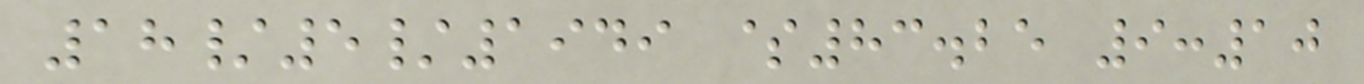18/5/1949 $83.25 9:10
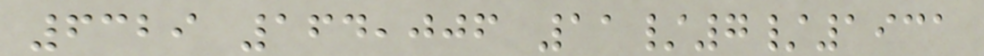6329 164,006 11/7/1931
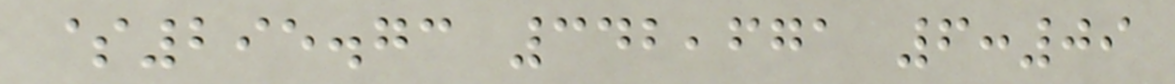$295.73 342,671 6:09
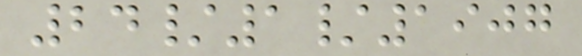24/1/1907
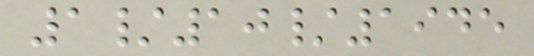1/10/1945
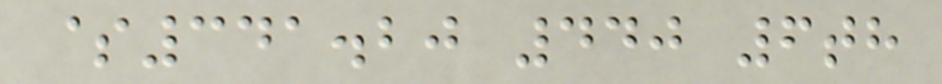$341.20 440 6th
